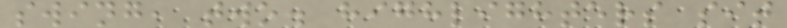swing, two. highlighters sit
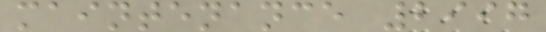maintenance 2997
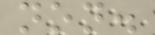non.
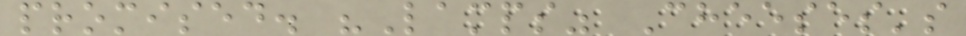promised. "Lamps" Cheeses's
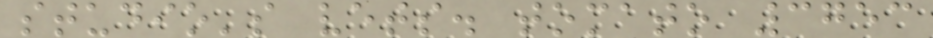studio's vets. tomato 3753
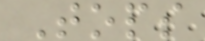Tops
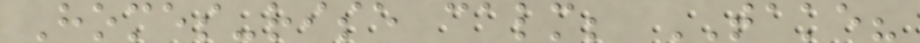Homes-rise calm; TAKE?
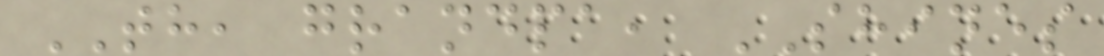TH, grandpa, SHINES
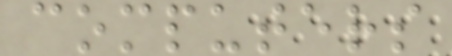computers
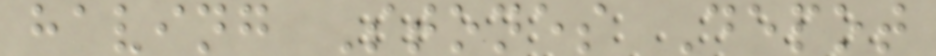having Stones Depot
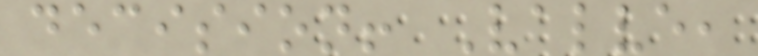decision! Valve,
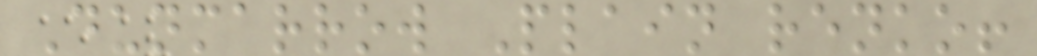Dunmarrow Plain renko!
